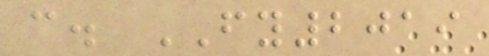c. FY2019
